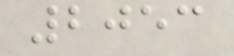2053
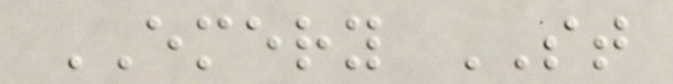EMERY ST
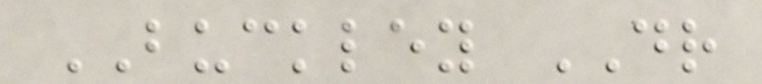BUCKLEY DR
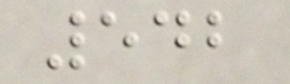542
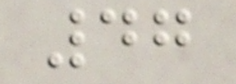47
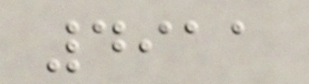4911
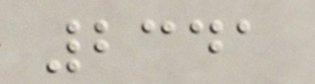2341
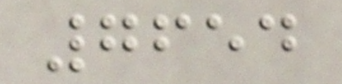7654
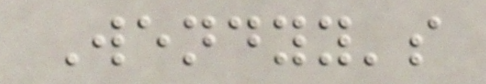Wendyy's
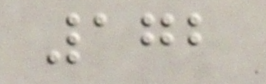172
